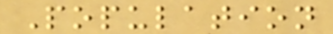Population
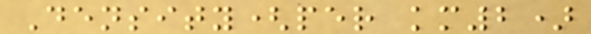Density(per km2)
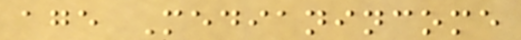age Medianincome
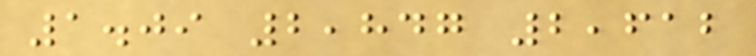1.09 2,847 2,612
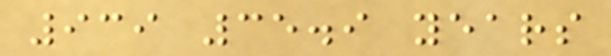939 35.9 years
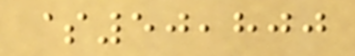$50,800
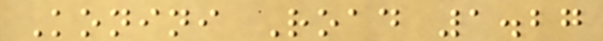Konini Road 1.27
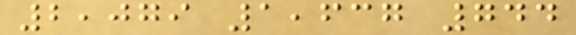2,079 1,637 744
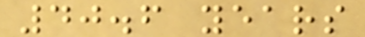40.6 years
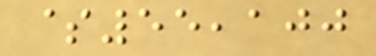$55,100
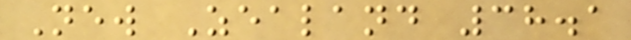New Zealand 38.1
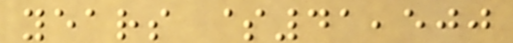years $41,500
